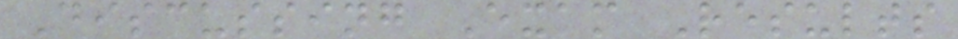Discussing Exam Results
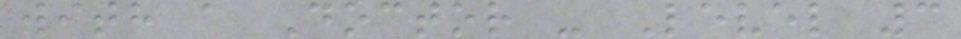with a Doctor - Level 3
